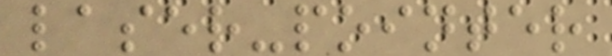laser-pointer
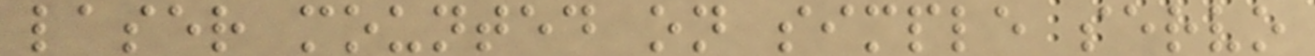laser mounted on simple servo
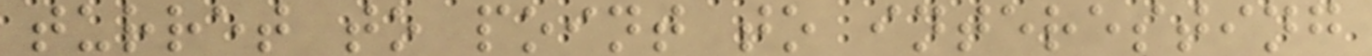turret to point to interesting
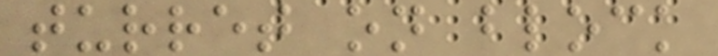turret on block
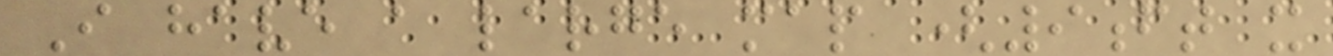I have a large map (9ft x
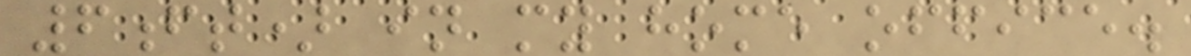6ft) in my home office.
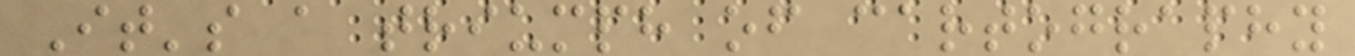It's a triumph of cartography
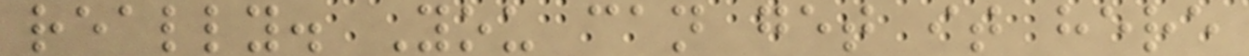really. You can get it here
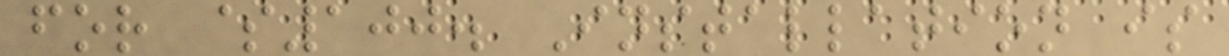for $100. Installation is
